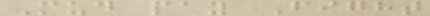Mud pay Fight
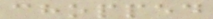chopped
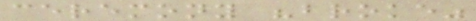ceremony "broke"
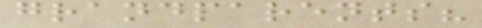grandparents?
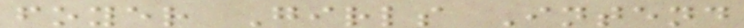foyer Girls Intend
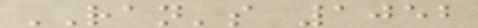RAN's 1052
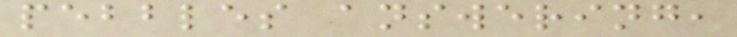pebbles answering,
